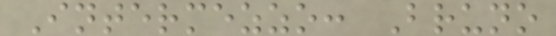Intermezzo: Bruno
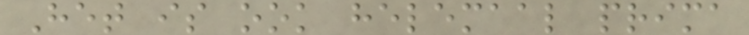Het is ook helemaal prima
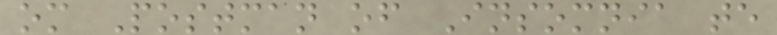om Postman of Insomnia te
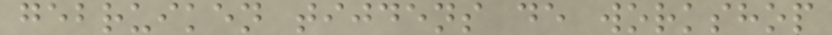gebruiken tijdens de workshop
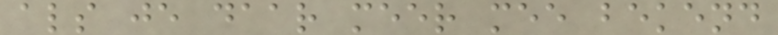als je daar meer mee bekend
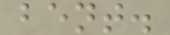bent.
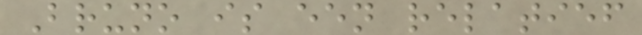Bruno is een relatief
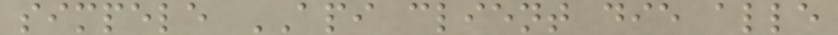simpele API client die alle
